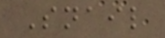Snail
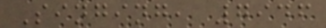Singing, 7946
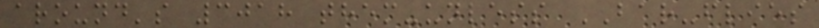around's 3018 them-unless BAR-flies
